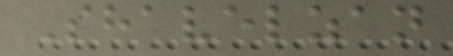Shavelzan
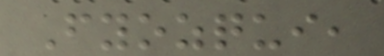Fyozqui,
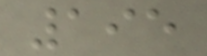195
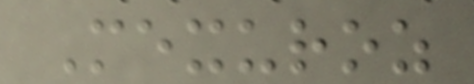Mexuroz
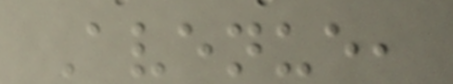Avenue,
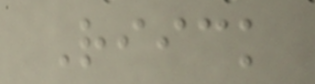Riick
